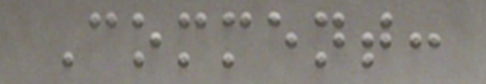Comment:
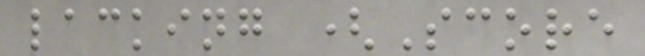lacking (Score
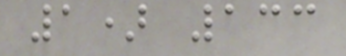1) 133
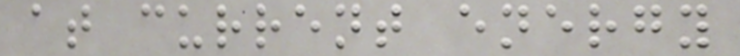at current energy
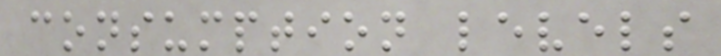consumption levels
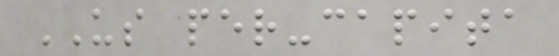US per-capita
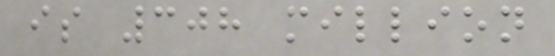is 308 million
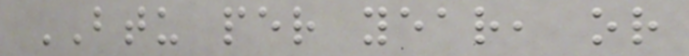BTU per year, or
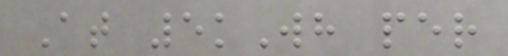At 5kWh per
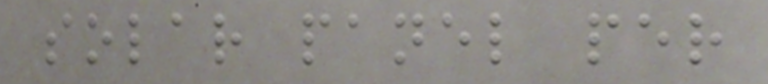solar panel per
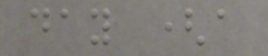day (a
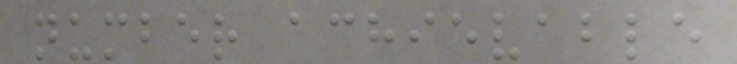number achievable
